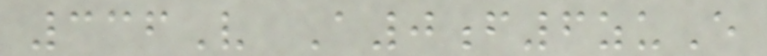336V A0f6zuE
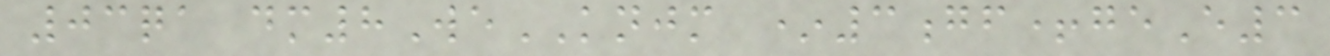03qa dm8WeKNJM *3gf+geE3
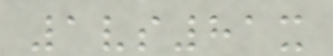1vs81x
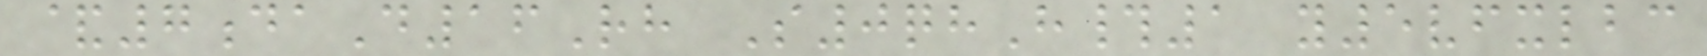&7daD16Rh S0qhH#1 y5vfxlbc
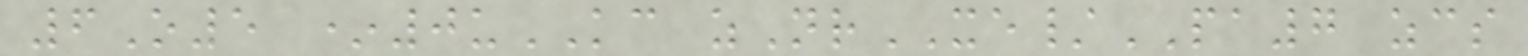6O5 *0uKC zNrXE/PA7 zcs
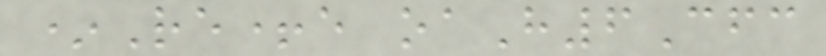*Re+e oaH6Cfc
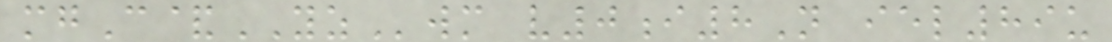mgC&YZwm v0i8N iel89u
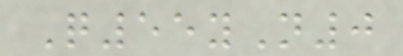Q55yN0
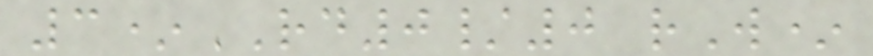3*RD0/0 rW*
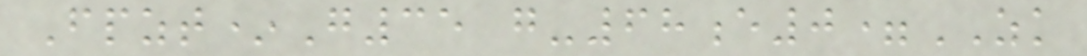Fpzt*G35 g-68e0=ZK
